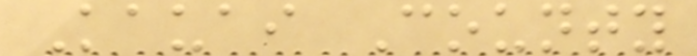Kauai County
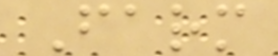Farm
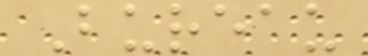Bureau
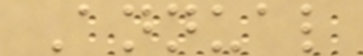Annual
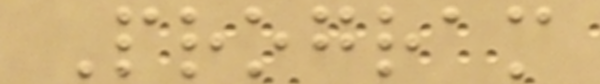Program
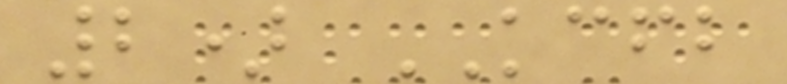2) KCFB
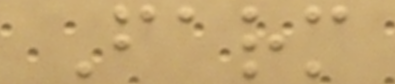Farm
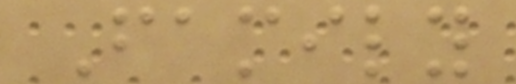Family
